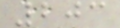203
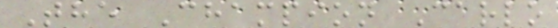The Champion Carlo
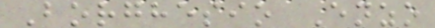Borghesio Enzo
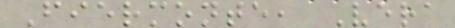Fiermonte, Vera
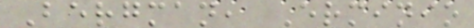Bergman, Erminio
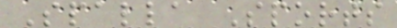Spalla Sports
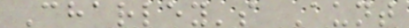Charley's Aunt
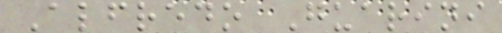Alfredo Guarini
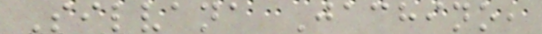Silvana Jachino,
